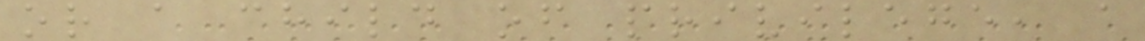or a child of privilege, a
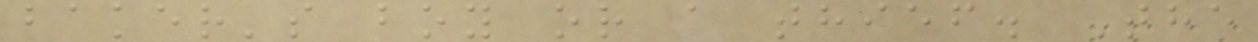baker's boy or a thief. The
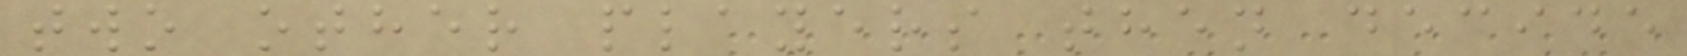two other players then decide
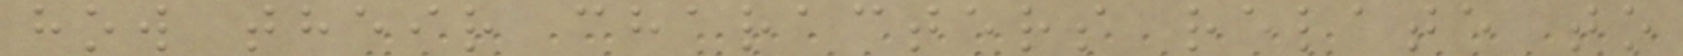how their characters relate to
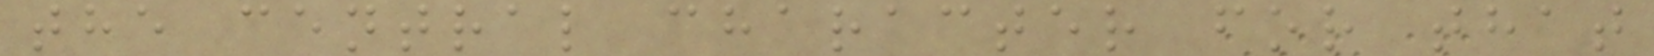the central character for that
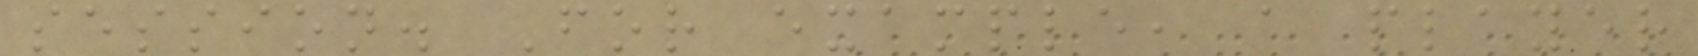session. For example, a player
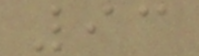93
